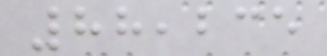88,235
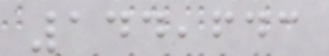144,643
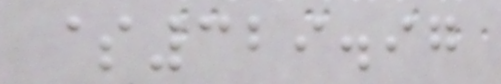$329.97
